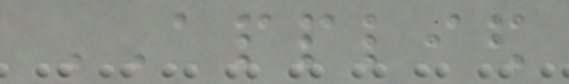APPLIED
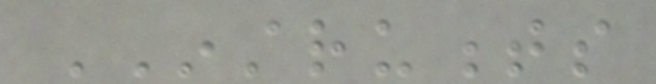INSTRUMENTS
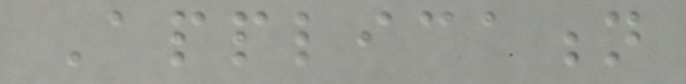Application
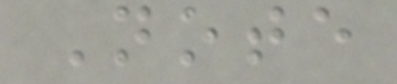Note
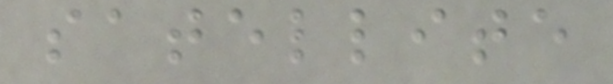satellite
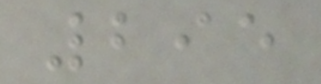295
